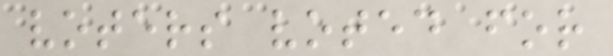voters voted for
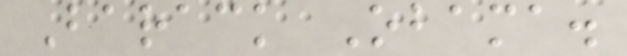Barack Obama.
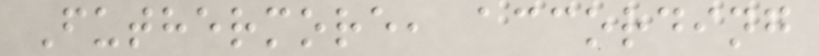Futhermore, according
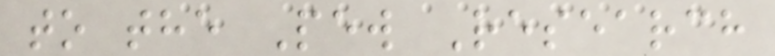to the Pew Research
